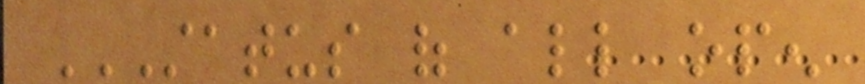STATUS OF ALL OPEN
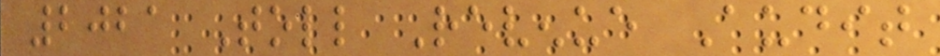2021 Toll Revenue Audit
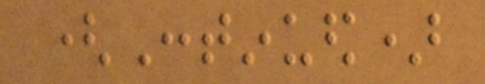(Continued)
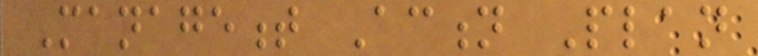Management Action Plan
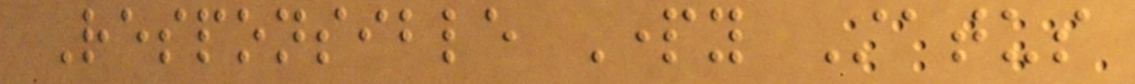Responsible Party Status
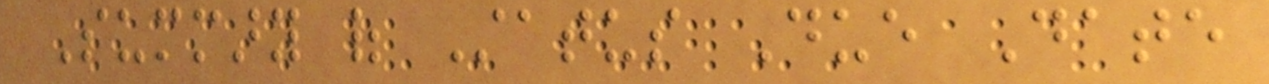Summary of Status Due Date
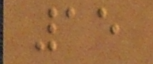15
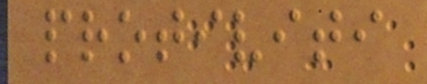protiviti
